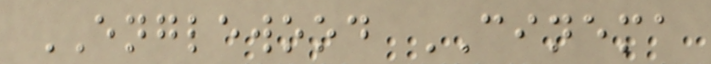ENGLEWOOD CINEMA
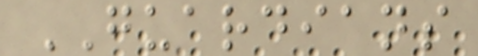GUARDIANS
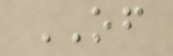OF
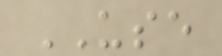USE
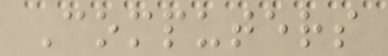Computers
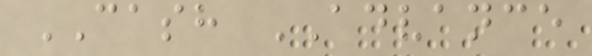CASH ADVANCE
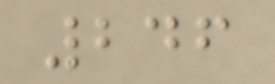246
